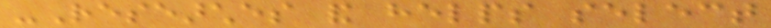-Researches and helps select
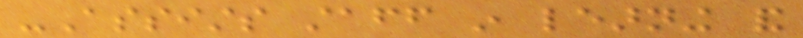-Assists staff in learning and
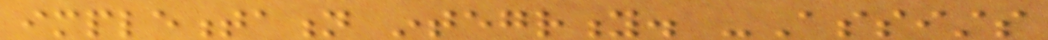implementation integrity. -Assists
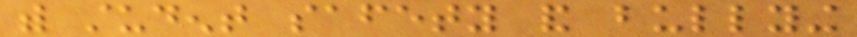with student safety and bullying
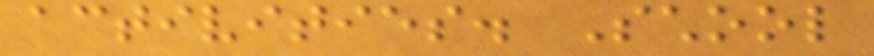activities. School
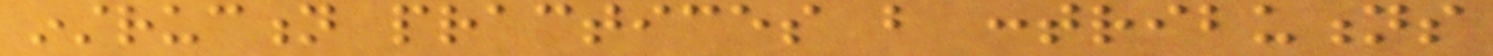instruction practices but contributions
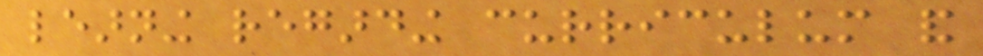learning regarding curriculum and
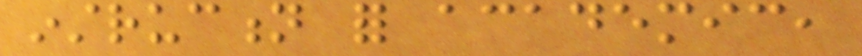instruction for academic,
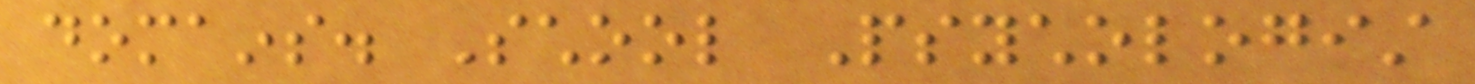domains. School Psychologist
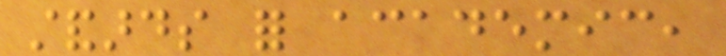standards for academic,
